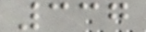337
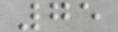75
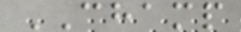CHAMP
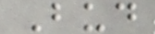Bud
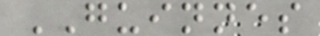GUINNES
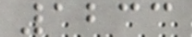1233
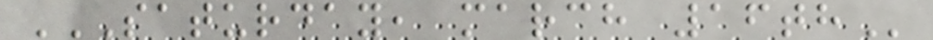SATURDAY, MARCH 16TH
